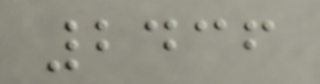2436
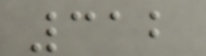312
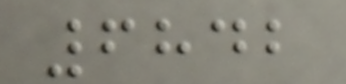6842
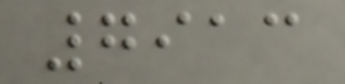7913
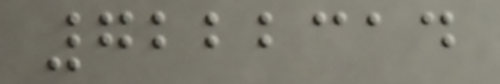7222314
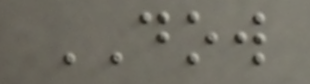DOW
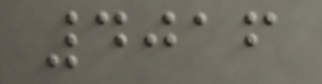4016
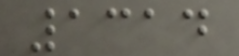1314
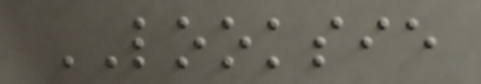LOOKSIE
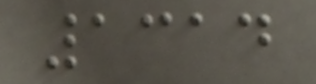1314
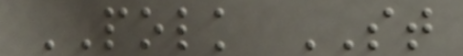POLK ST
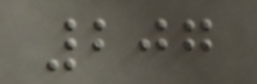207
